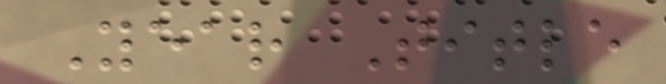Year Title
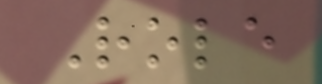Role
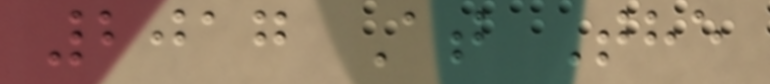2017 At The
